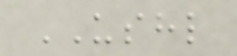USHL
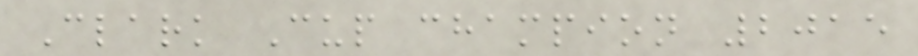Clark Cup champion 2015
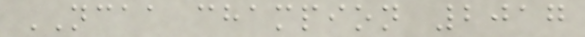NCAA champion 2017
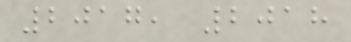2017, 2018
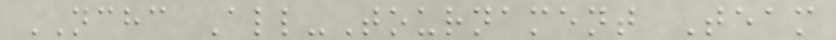NCHC All-Tournament Team
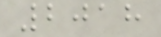2018
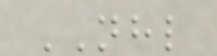NHL
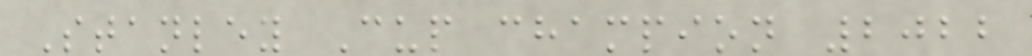Stanley Cup champion 2022
